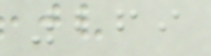269
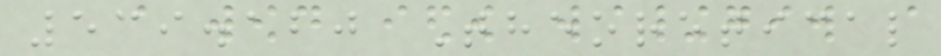539.120 Theoretical
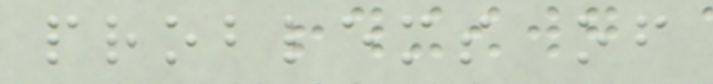problems of
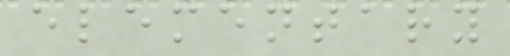elementary
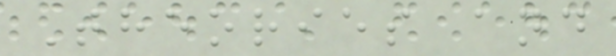Theories and
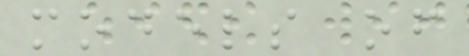models of
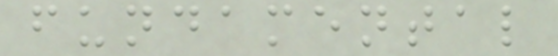fundamental
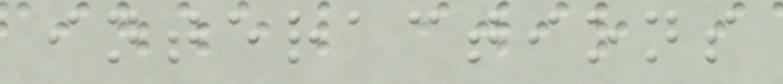interactions
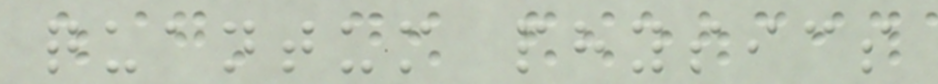quantum physics
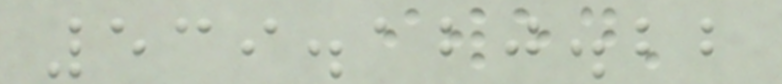539.120.22
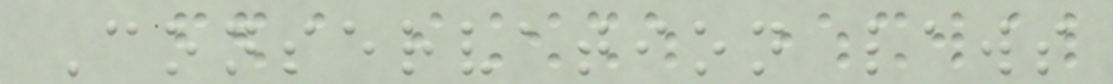Conservation laws
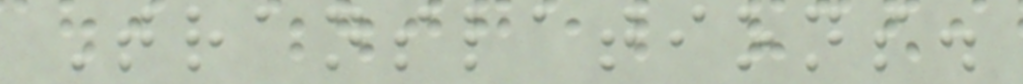Translations.
